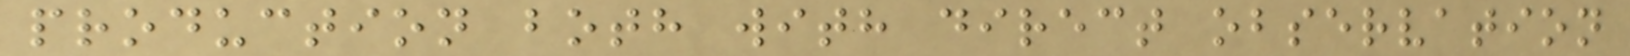production both with direct observation
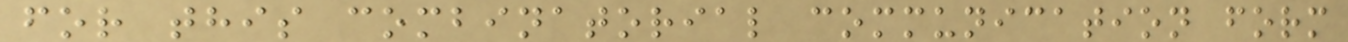for this combinatorial communication form
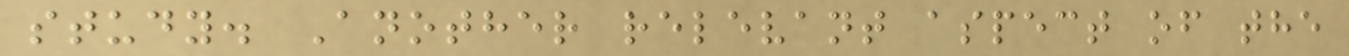study. Another relevant aspect of the
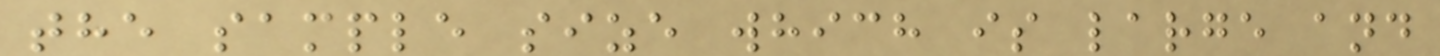the sample size which is large and
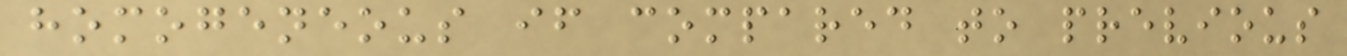homogeneous if compared to previous
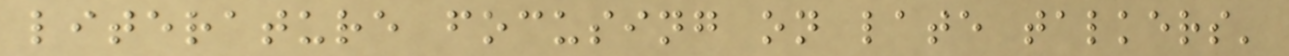literature focusing on late talkers'
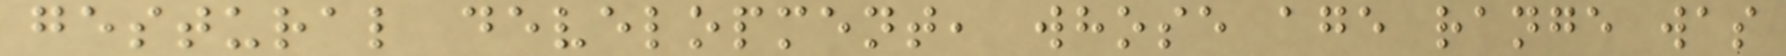gestural development, whose age range was
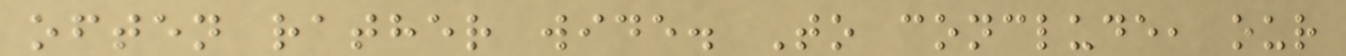often rather wide. To conclude, our
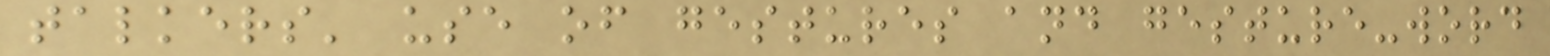talkers' use of gestures and gesture-word
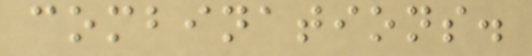combinations.
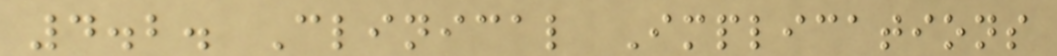4.2. Clinical Implications
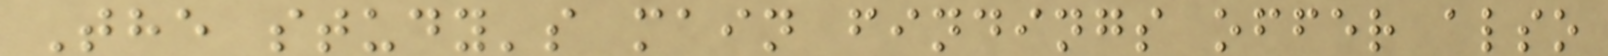The study's main findings offer also
